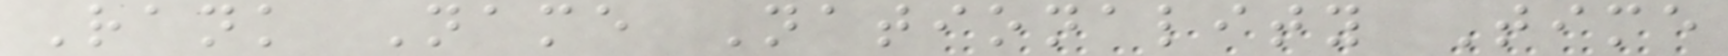Rank Name Nationality Time
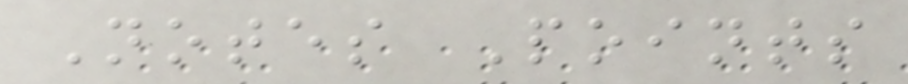Notes Points
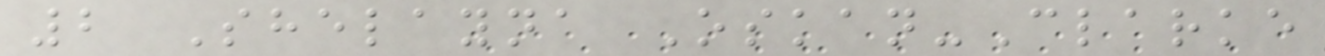2 Shelayna Oskan-Clarke
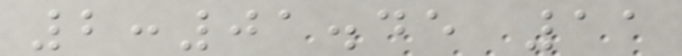2:01.45 11
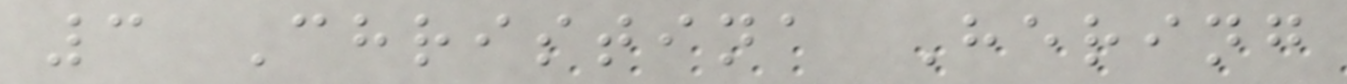3 Christina Hering
